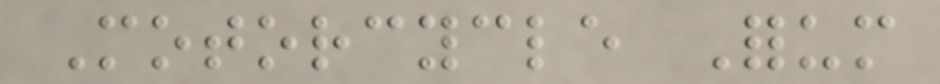Motorcycle Forum
